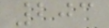203
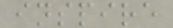inspire
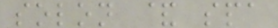solon & spa
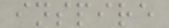inspire
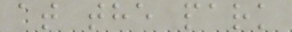at the park
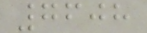7608
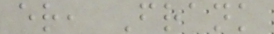er, Frank
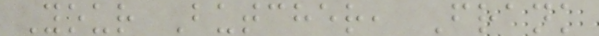Your Butcher, Frank
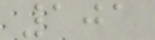101
